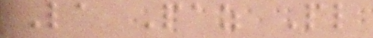La Paz Pl
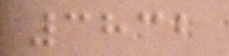3832
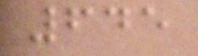645
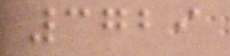3729
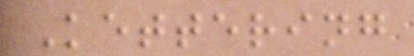Kettering
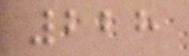228
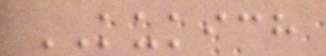KUKICH
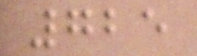725
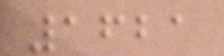1621
